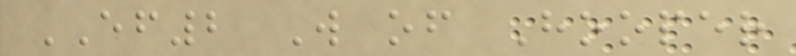EF2 W of Hooper
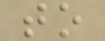to
